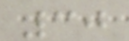30
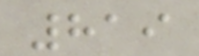819
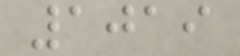1019
